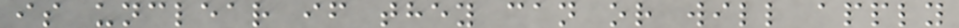is unclear if they can or will apply
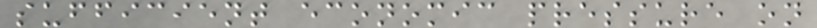sufficient economic pressure on
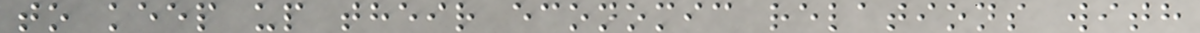to keep up their economic relations with
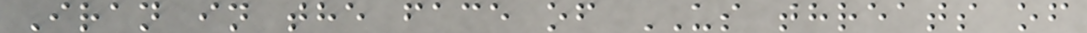Iran in the face of US threats of
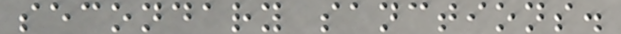secondary sanctions.
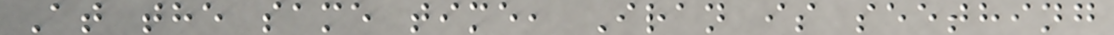At the same time, Iran is seething
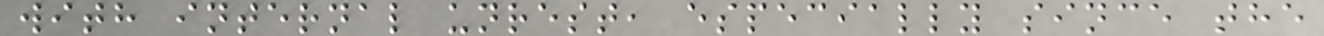with internal unrest, especially since the
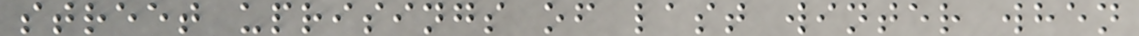street uprisings of last winter when
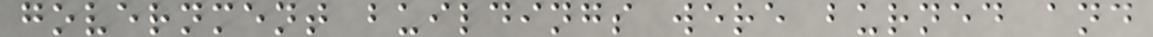government buildings were burned and
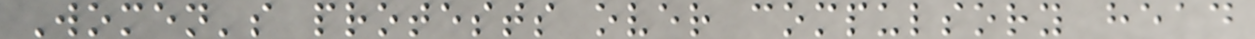Women's protests over compulsory head
